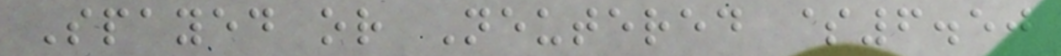Spayed or Neutered $6.50
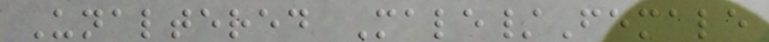Unaltered Male/Female
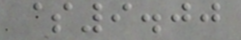$9.00
